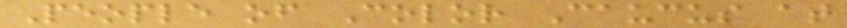People of Color Caucus at
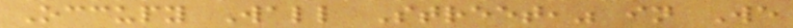Occupy Wall Street," in We
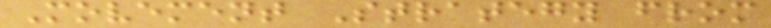Movement Strategy from
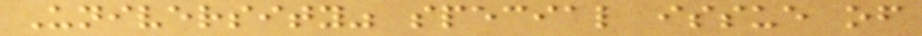University" special issue of
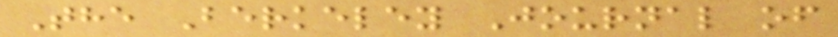The Berkeley Journal of
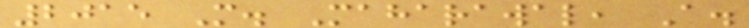2015 M. Maharawal, A.
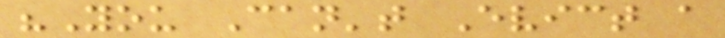"You Can't Evict a
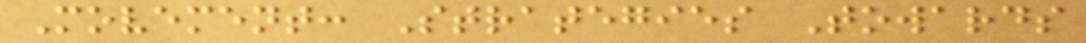Movement: Strategies Towards
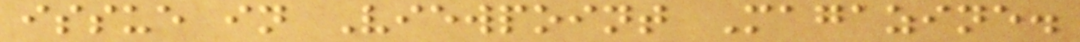issue in Viewpoint Magazine.
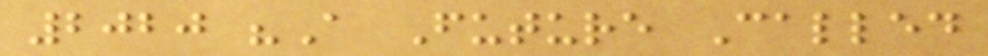2020 "A Future Called
